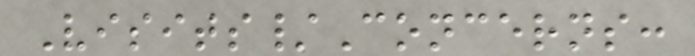Visits/Concerns:
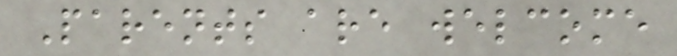Parents are welcome
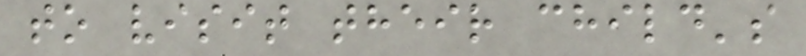to visit their child's
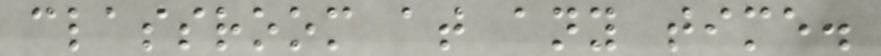classroom at any time.
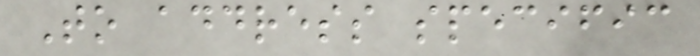To address specific
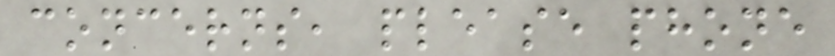concerns, please phone
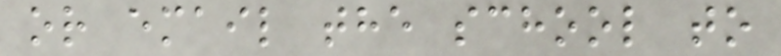or email the school to
